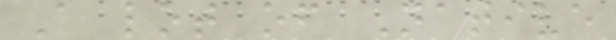A lot of Native
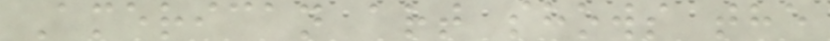American art shows the
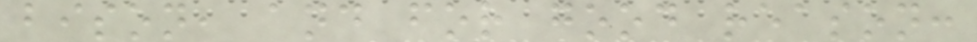bison, and for good reason:
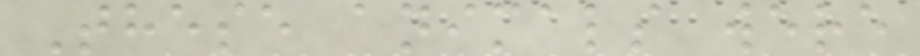These animals were
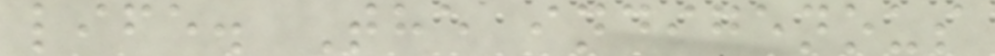life. The indigenous
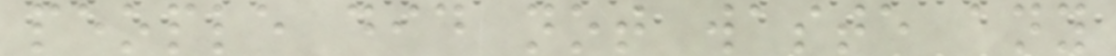people did not waste any
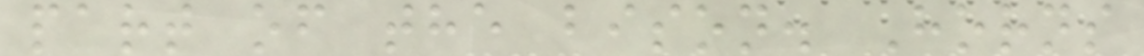part of the bison. Horns
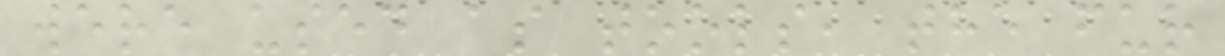were used as tools, the fur
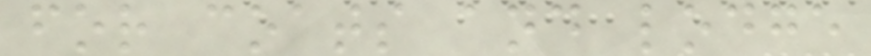for coats and lodge
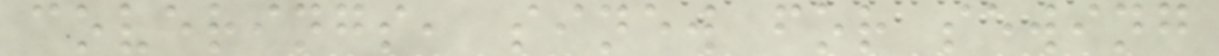coverings, sinew for sewing
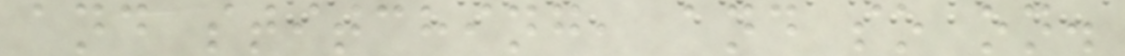and stitching, and so on.
